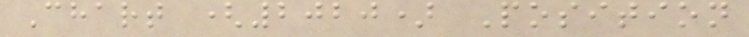Chart (2020) Position
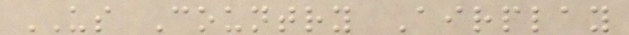US Country Airplay
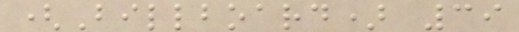(Billboard) 39
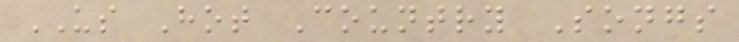US Hot Country Songs
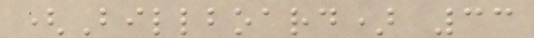(Billboard) 33
